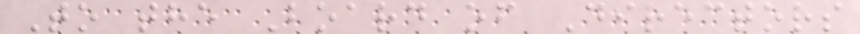To the Board of Directors
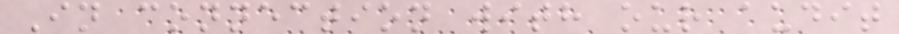In connection with our audit
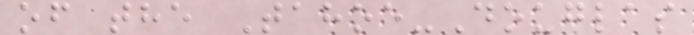of the Tahoe-Douglas
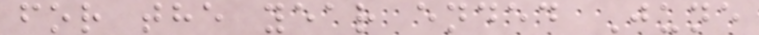for the year ended June
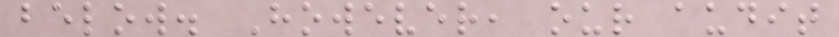below. However, our audit
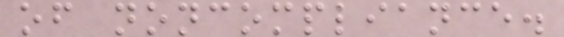of noncompliance.
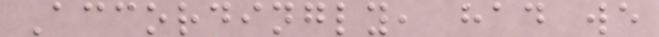Accordingly, had we
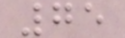75
